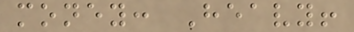money: Heavy!
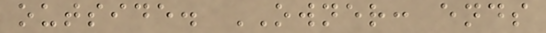outside. OWNER: ends
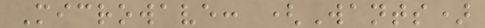Microwave: (Wants)
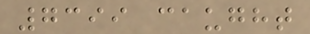7399 caught
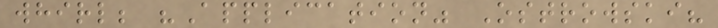whirl; "Application" Ostrowski?
